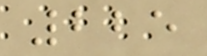225
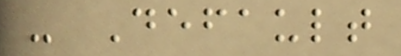- Default
